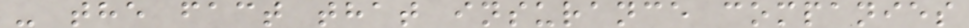- the fact that insurance companies
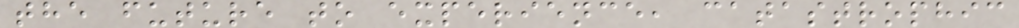the future to experience, catastrophic
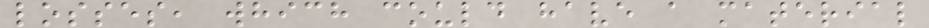losses, which could have a material
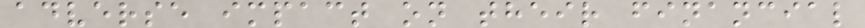adverse impact on their financial
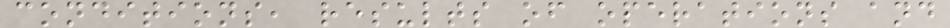conditions, results of operations and
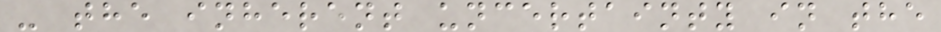- the inherent uncertainty in the
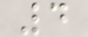4
